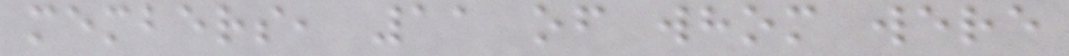members, 11 of whom were
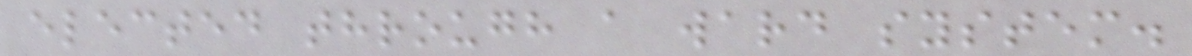elected through a ward system.
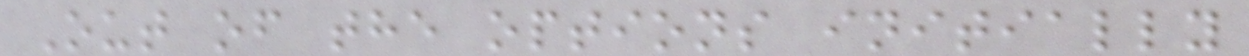Out of the options initially
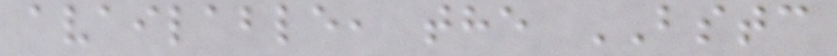available, the BSTC
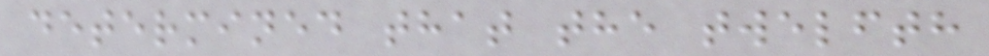determined that the twelfth
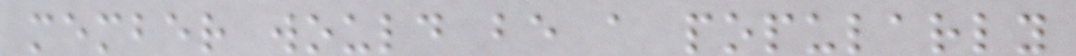member would be a popularly
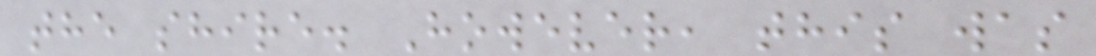the shire. However, this was
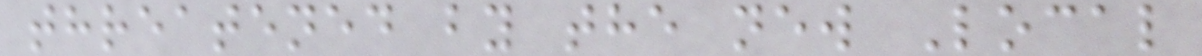threatened by the new Local
